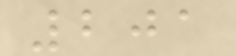201
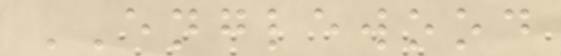ENGLEWOOD
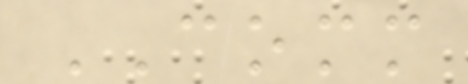COMM
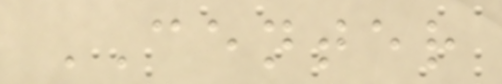CENTER
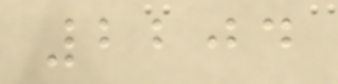2204
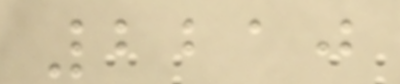2210
